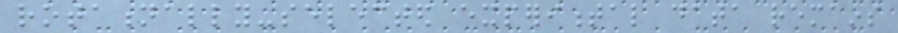rotationally-selected experimental data remains
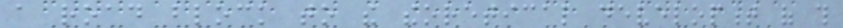a road block to the theoretical development of this
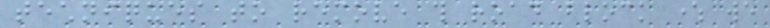techniques to remove this road block where we
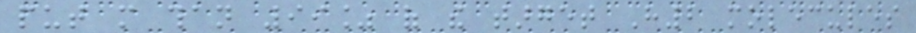put more than 99% of the target H2 molecules
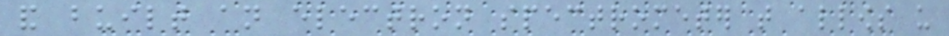and built an electron spectrometer that allows us
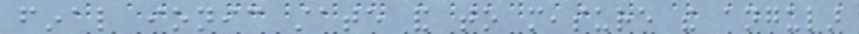final ionic state and to measure the angular
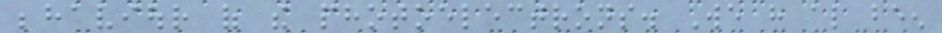behaviour of the photoelectrons. We have also been
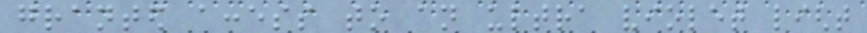granted access to an ultra violet light
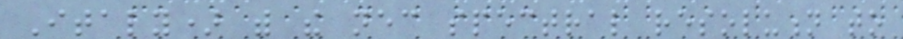Italy) with the necessary spectral resolution to
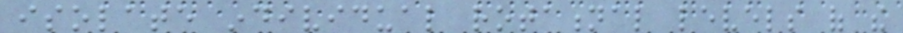isolate individual rotational levels of the
